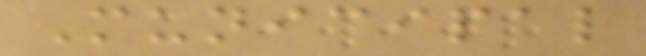Municipal
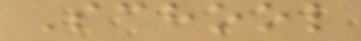School
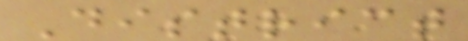District
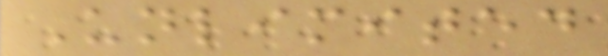Unlimited
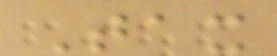Tax
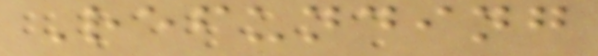Refunding
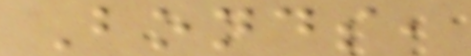Bonds,
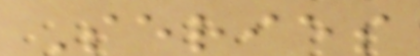Series
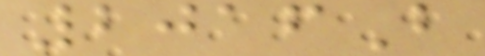2016B
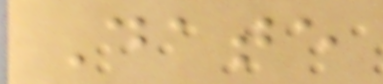Date
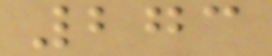273
